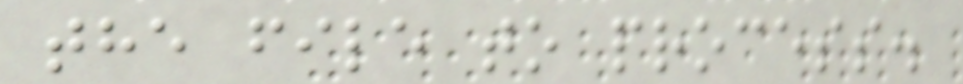the file to process.
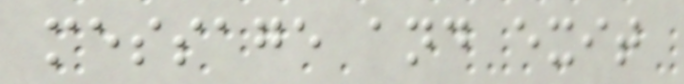message and exit
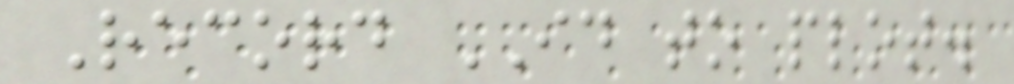Record ID to plot.
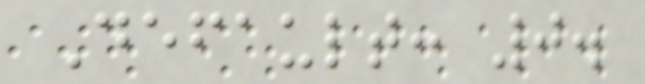Default: 0.
